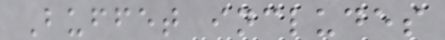Buffet includes
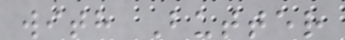with Butter
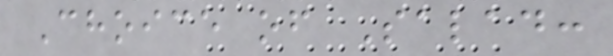Choice of Salad:
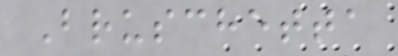Bruschetta
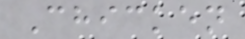Chicken
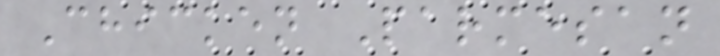Chicken Parmesan
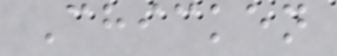Chicken
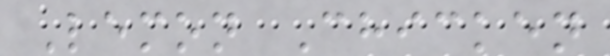Lemon Chicken
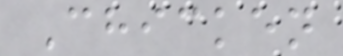Chicken
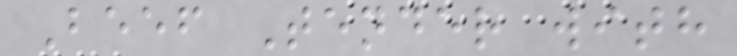Beef Tender with
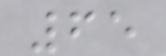65
